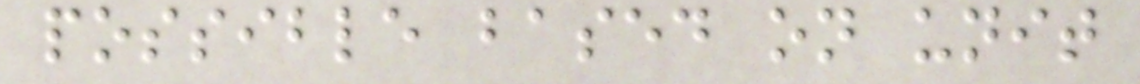possible based on unit
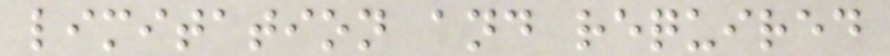limitation and required
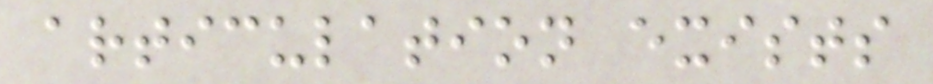articulation exists
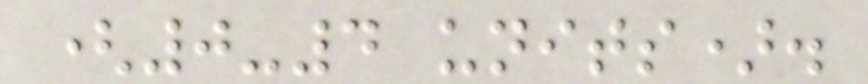(0-4 units).
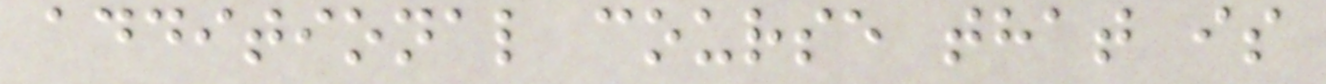additional course that is
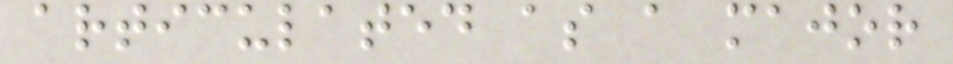articulated as a major
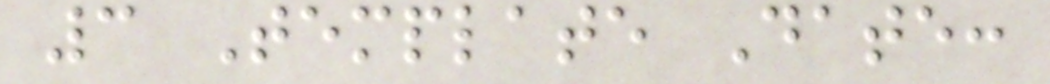3 Template Date:
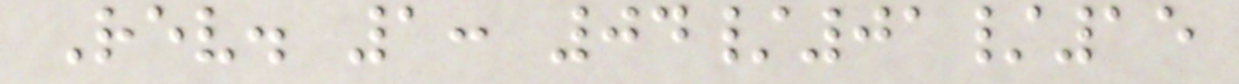Rev. 1: 04/01/15
